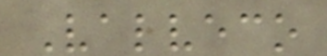Valveco
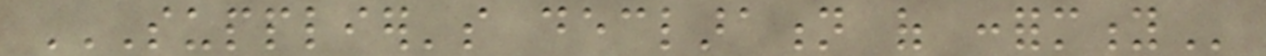SUPPLIER'S DECLARATION OF CONFORMITY
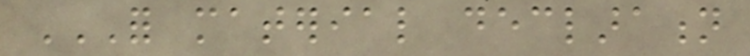FOR MATERIAL DECLARATION
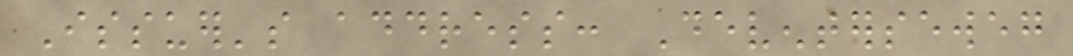Issuer's address: Deventerseweg
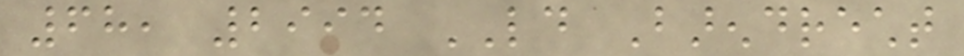68, 2994 LD Barendrecht
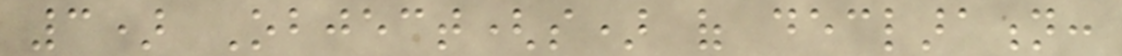3) Object(s) of declaration:
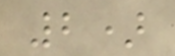2)
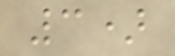3)
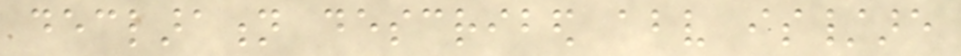declaration described above is/are
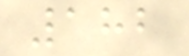182
